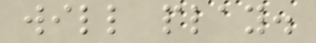will play.
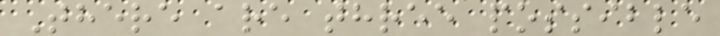There are three possible
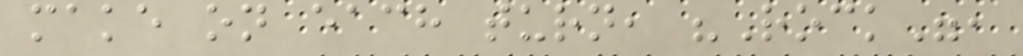make on each turn, "Rock",
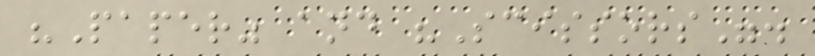"Paper" and "Scissors".
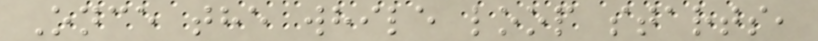Once the while loop starts,
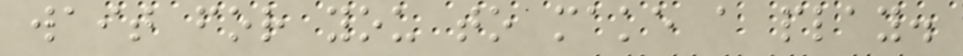wait for you to make a play.
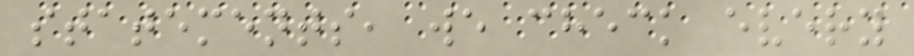statements, we check every
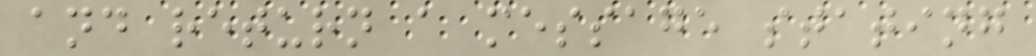and return a message stating
